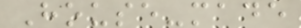House-made
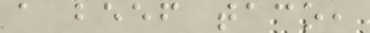a beef taco,
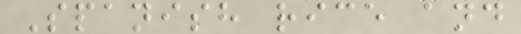Spanish rice and
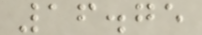16.75
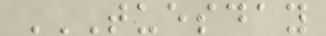TUESDAY
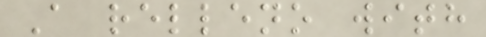A relleno with
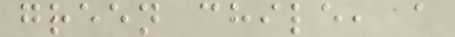green chile, a
